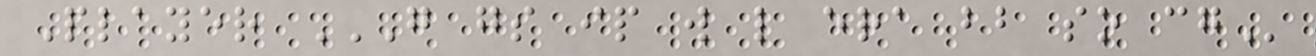Player G GS IP W L ERA BB SO CG
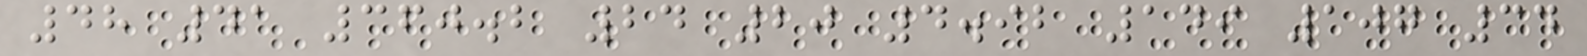48 41 360.2 24 20 4.92 149 107 34
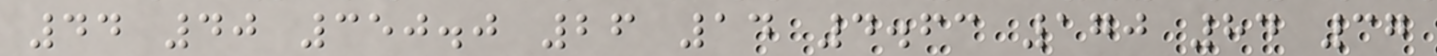44 40 350.0 26 14 4.63 170 84 37
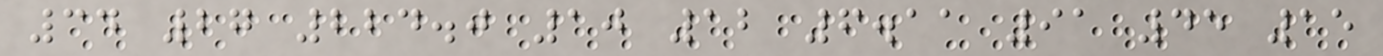34 27 224.0 10 12 6.11 91 45 15
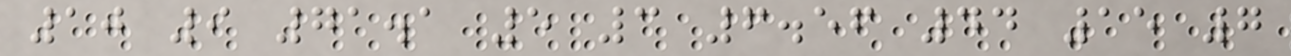10 9 71.1 5 3 6.56 44 15 7
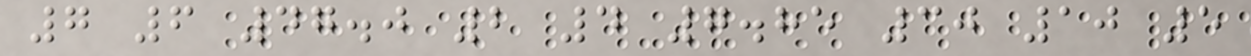7 6 47.0 2 4 7.85 30 10 5
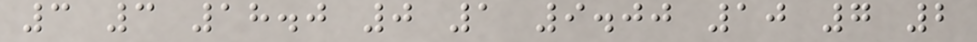3 3 18.0 0 1 9.00 10 7 2
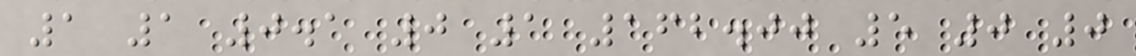1 1 0.1 0 1 162.00 5 0 0
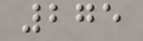275
